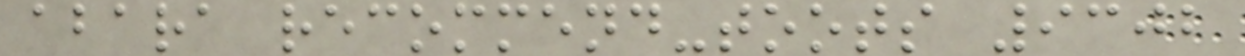abara recommend-toots 9302
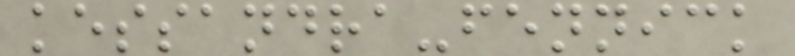kessandra-fennick
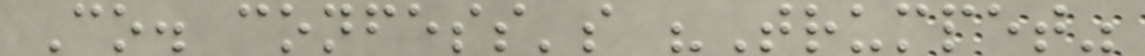Co. confess's "Trumpet"
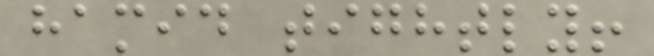hamid tightly!
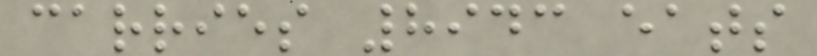carries 8943 eats
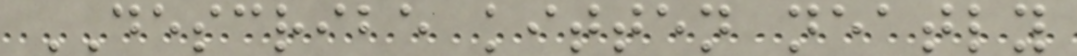DESCRIBE kitten neatly
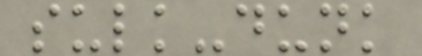sulk-dunk
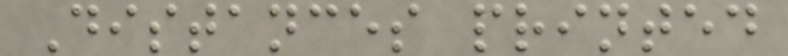Distances printed
